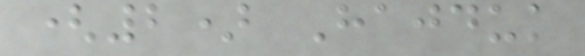(2) Hajduk
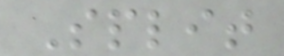Split
